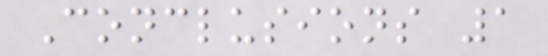Conclusions 1
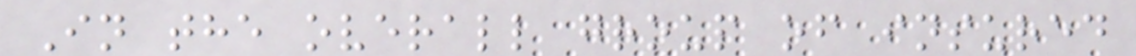In the overall group of insured
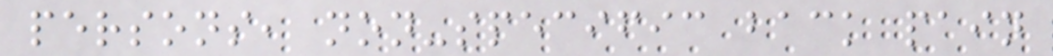persons, non-specific back pain
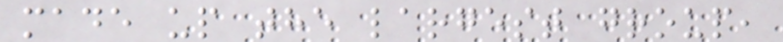made up the largest group,
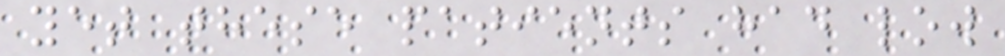yet these patients had low
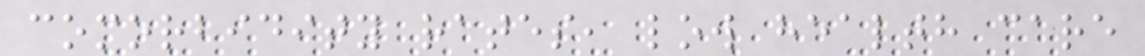comorbidity rates, low health care
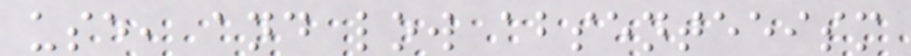use, and low absenteeism
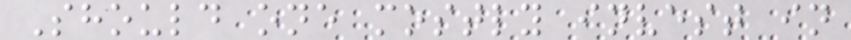Should one mostly invest in
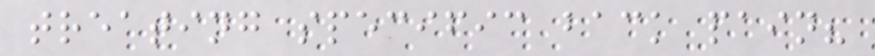treating specific back pain?
